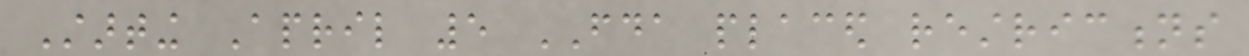Starting April 5 FDA placed restrictions
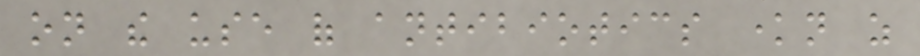on the use of antibiotics known as
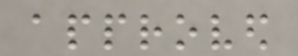approved
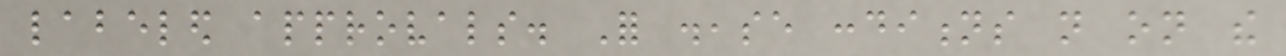labeled approvals. For disease conditions not on the
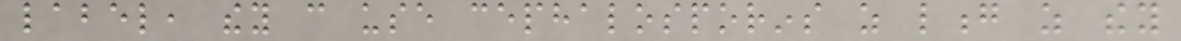label, they can use cephalosporins as long as they
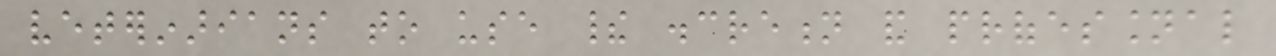veterinarians to use their discretion and professional
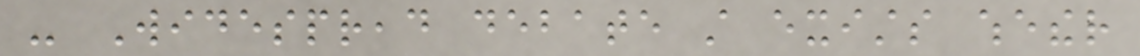- Widespread debate still exists whether
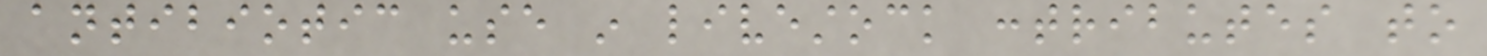antibiotic use in livestock contributes to
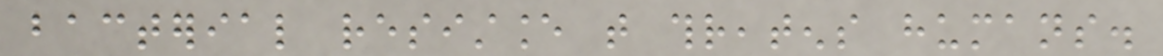bacterial resistance that threatens humans.
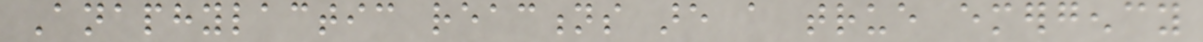Anaphylactic reactions are a true emergency
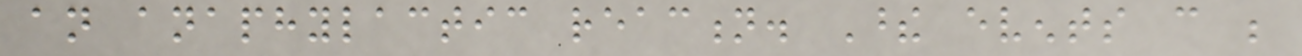an anaphylactic reaction. These events can be
